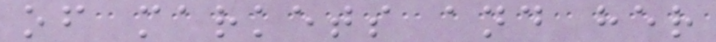of markets and her
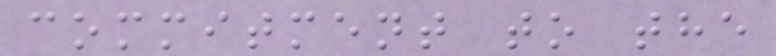commitment to the
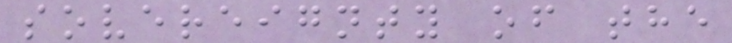sovereignty of the
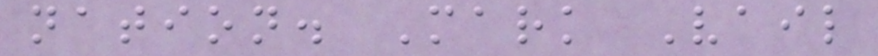nation. Mark Vail
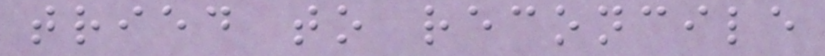tried to reconcile
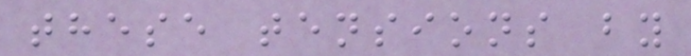these tensions by
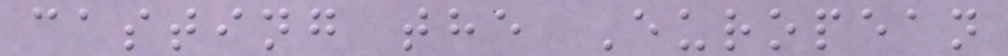casting the European
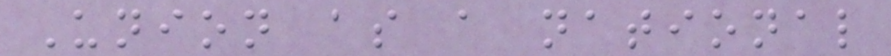Union as a national
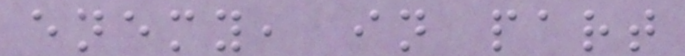enemy, in part
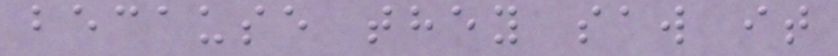because they saw it
